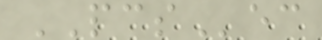PCSec
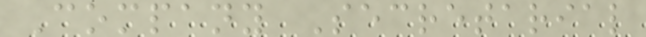Company Secretarial
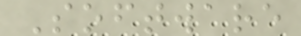Software
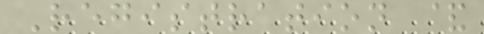Registration &
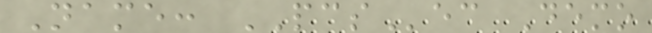Name: PCSec Demo
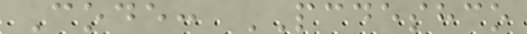Code: PCDESHCO
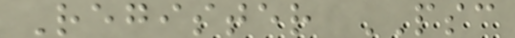Register PSC
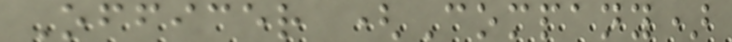Officer (Company)
